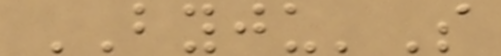BYJU'S
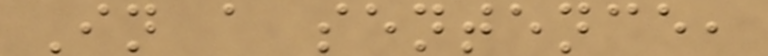In a sentence,
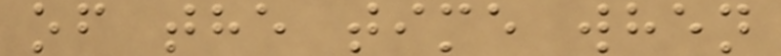of the time when
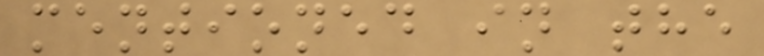mentioned in the
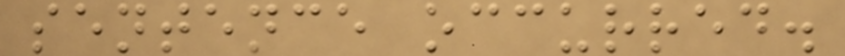sentence occurred.
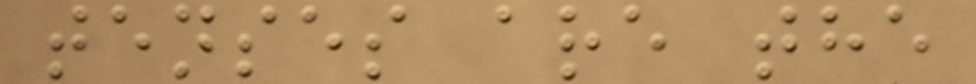tenses are the
